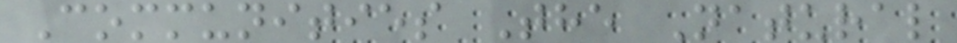Communities The Natural
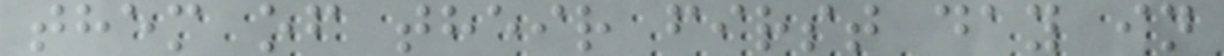them of their first day in
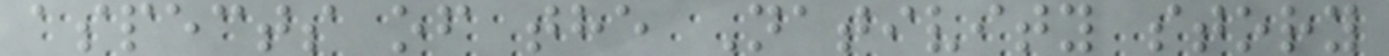aspects of the Nativity story
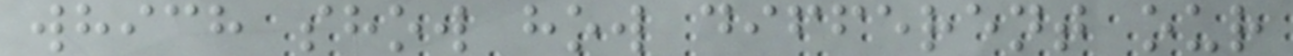which show how different our
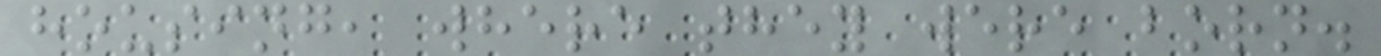housing, where they were born.
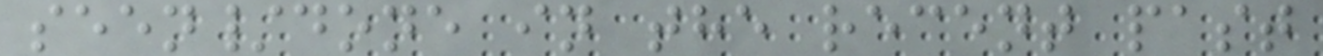seen/done in the recent past
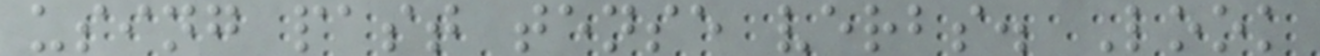using past tense verbs. Look
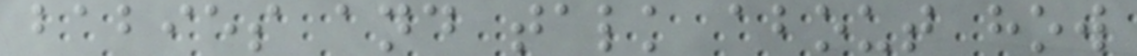babies and talk about how
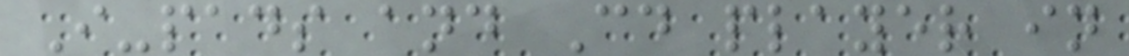I-pads and Cd player in
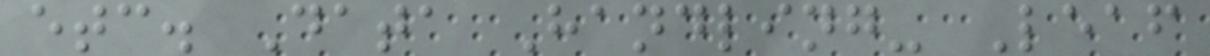etc. Data Handling- Leaf
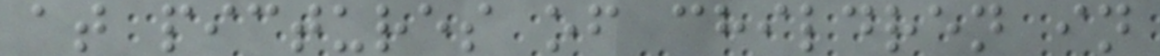at pictures of children in
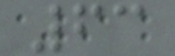63
